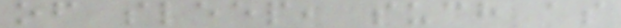of sleep, such as
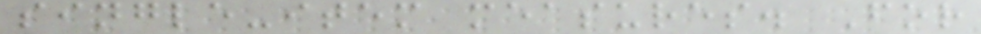single-item measures. For
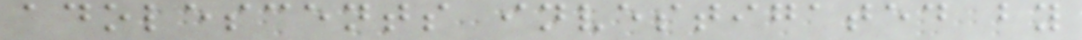adolescents investigated by
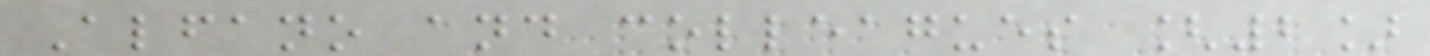Alfano and colleagues [2]
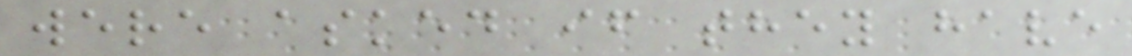were asked if they have
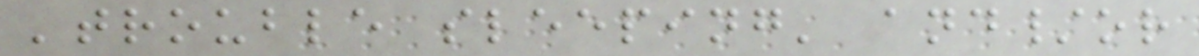'trouble sleeping' and/or
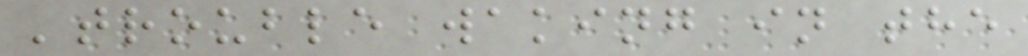'trouble waking in the
